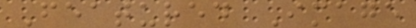Featured Image
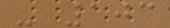- 103
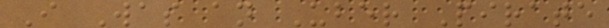I Was an Uber Pirate
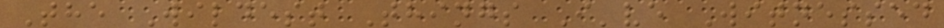The Wildest Things I've Witnessed
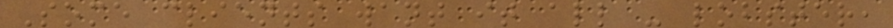Some clients want it all - lobster,
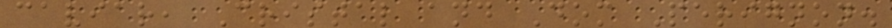caviar, Cristal and Dom Perignon.
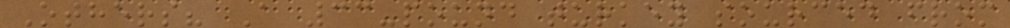Others? A 33-pound turkey sourced from
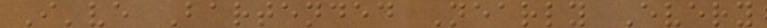I've Bartended Nearly Every
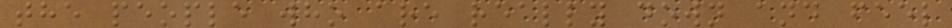the people who are really down and feel
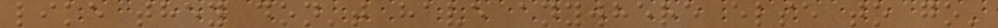like they don't have anywhere else to go'
